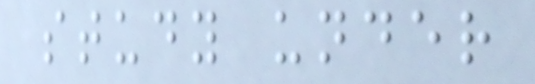study under
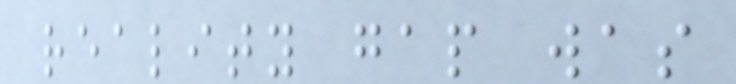reality gap was
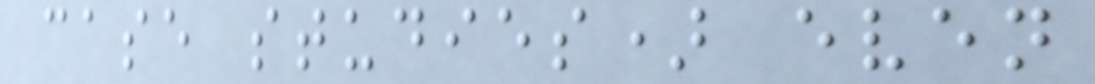case studies) even
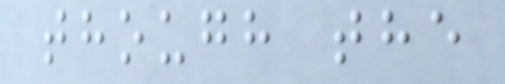though the
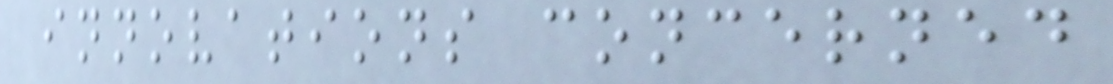innovations concerned
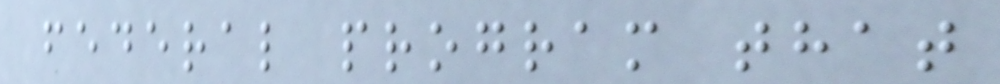federal program that
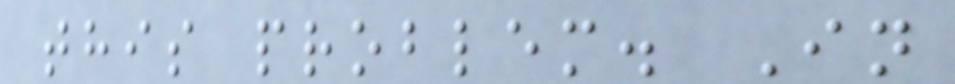this problem. In
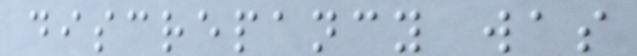discrepancy was
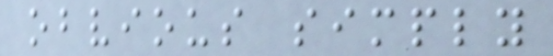obvious simply
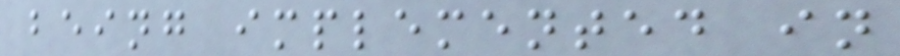being implemented in
